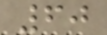60
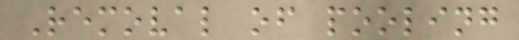Removal of pooling
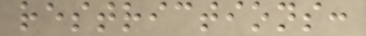restrictions:
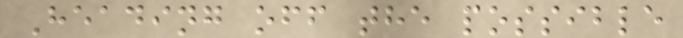Heading off the possible
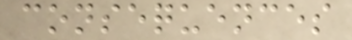consequences
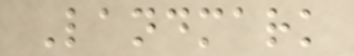Landmark
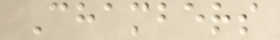Chambers
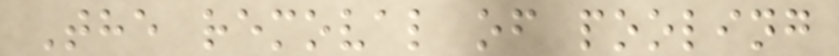The removal of pooling
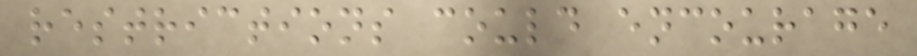restrictions could encourage
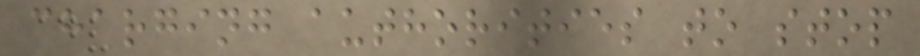charging authorities to stop
